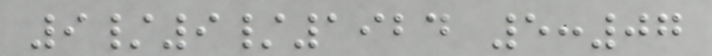9/9/1924 5:07
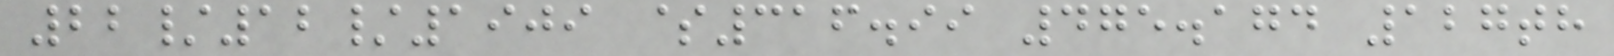22/12/1909 $316.99 475.174 127th
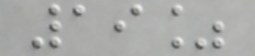19%
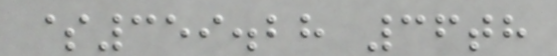$359.28 36th
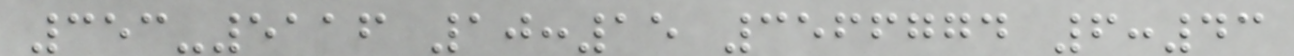353-5116 10:15 3566774 6:43
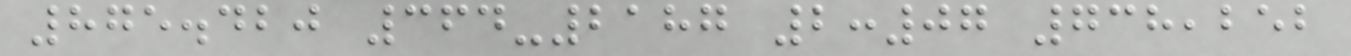875.420 364-2187 2:07 738,252
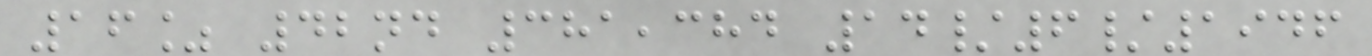16% 42nd 381,384 14/6/1946
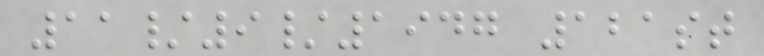11/9/1947 121st
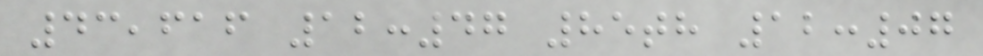43,616 12:47 85th 12:07
